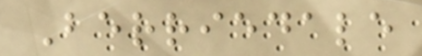Berriedale
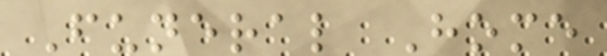Funeral Home
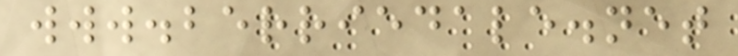www.berriedale.net
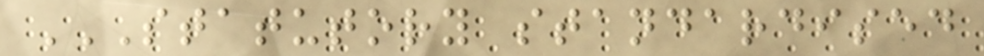STATUTORY STANDARDISED
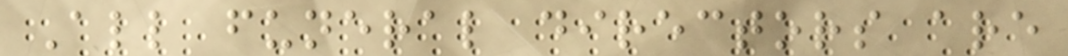All funeral directors are
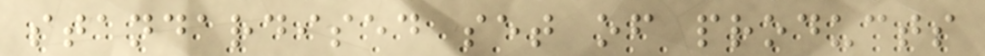standardised set of products
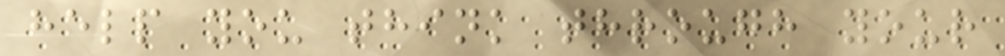help you think through your
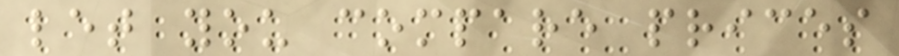let you compare prices
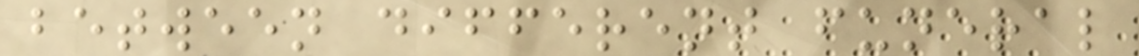between different funeral
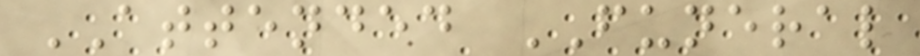ATTENDED FUNERAL
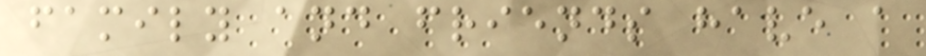family and friends have a
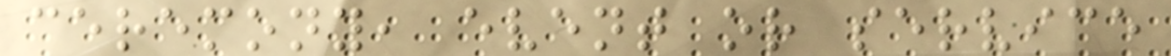ceremony, event or service
